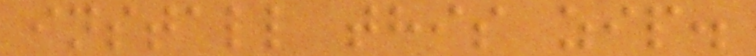install this zip.
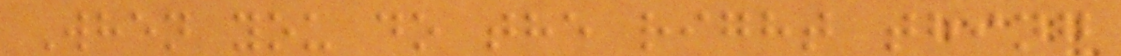When you do the right thing
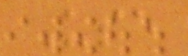Use
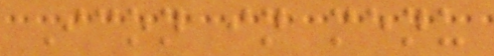Icon in menu
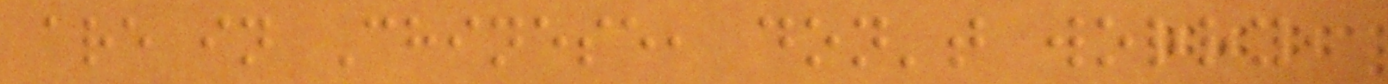are in Chinese, don't worry,
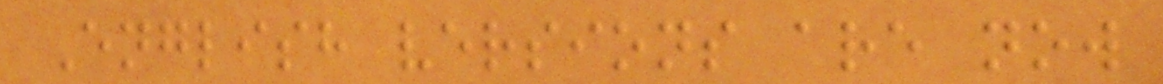English versions are now
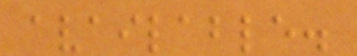available.
